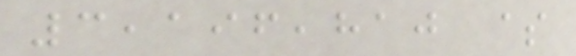3,196,810 $
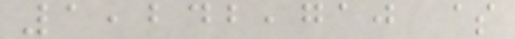1,242,710 $
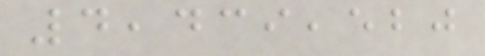4,439,520
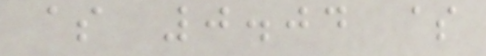$ 0.04 $
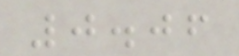0.06
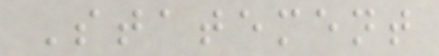Statement
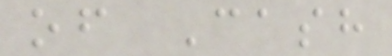of Cash
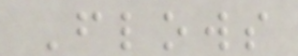Flows
